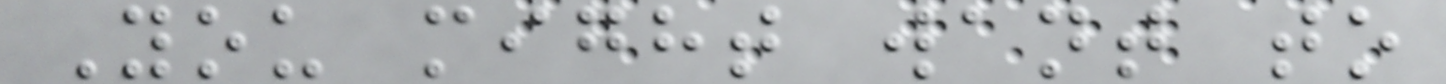You might want to
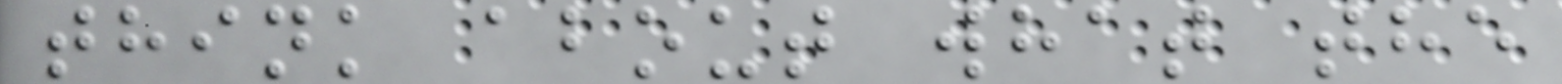think about what the
